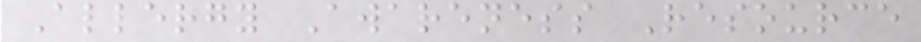Allergy Awareness Resource
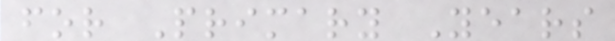for Primary Years
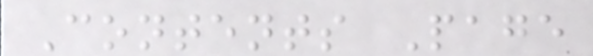Contents Page
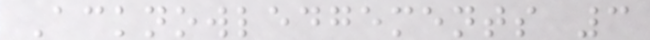Acknowledgements 3
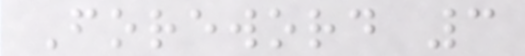Foreword 3
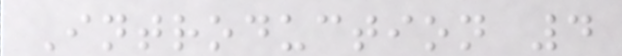Introduction 4
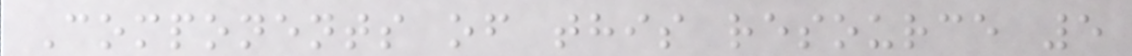Components of this resource 5
